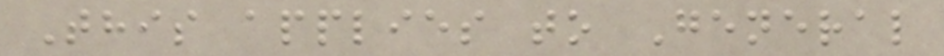This applies to General
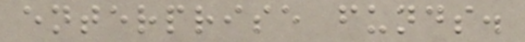enterprise funds.
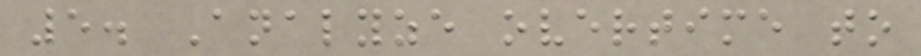5. Analyze overtime to
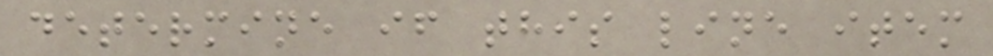determine if this line item
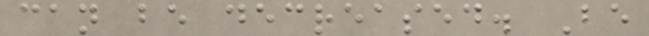can be decreased. Be
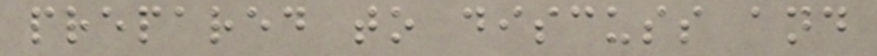prepared to discuss and
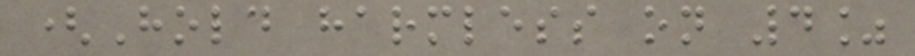(Hold harmless on 4%
